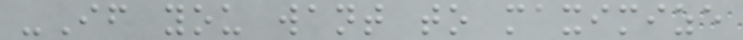-If you want to maximize
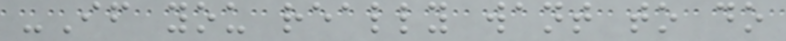-If you really want to do
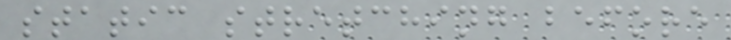static stretching before
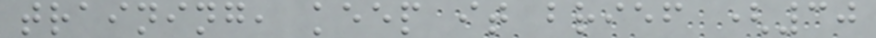training, keep it brief (30
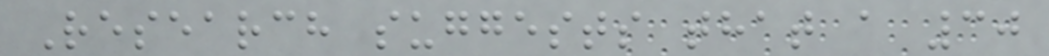Research suggests that a 30
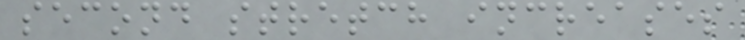second stretch increases
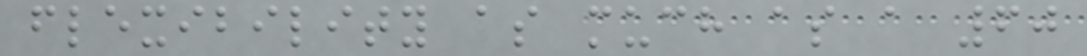flexibility as much as a 60
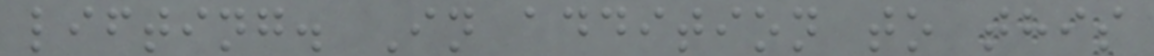lifting. In addition to this
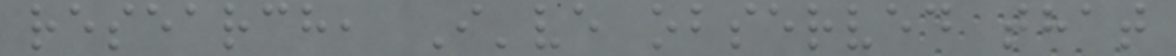research, I've observed that
